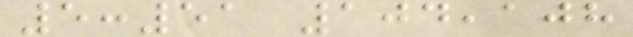5:51 104,108
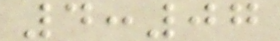4:07
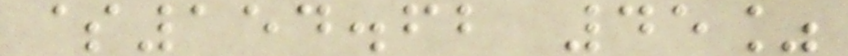$154.62 45%
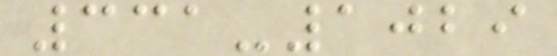331-1029
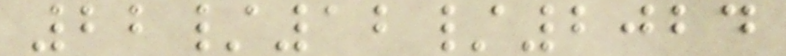22/12/2024
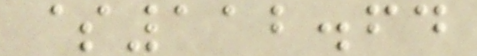$112.64
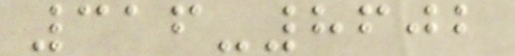316-8602
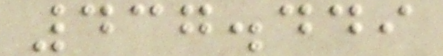437.449
